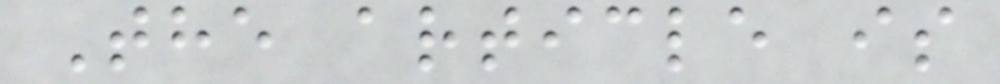The article is
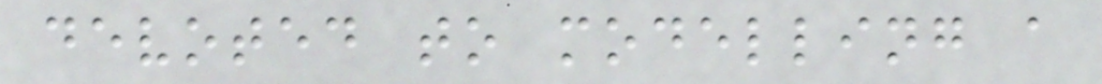devoted to modelling a
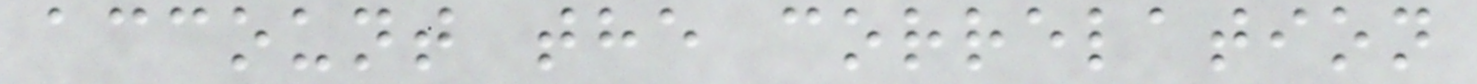account the correlation
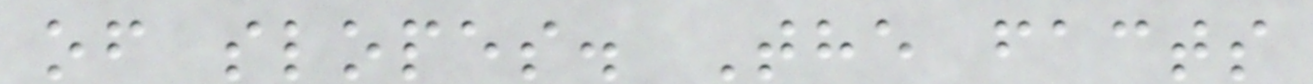of slopes. The facts
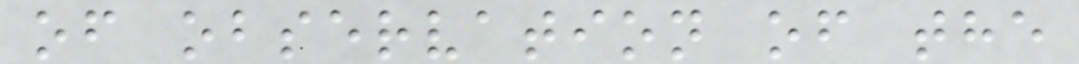of observation of the
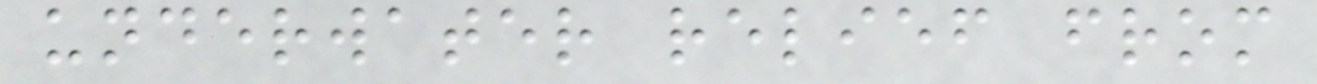underwater relief from
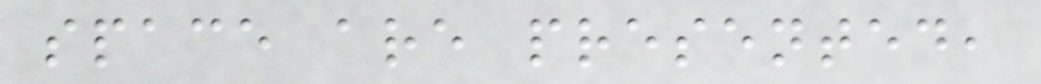space are presented,
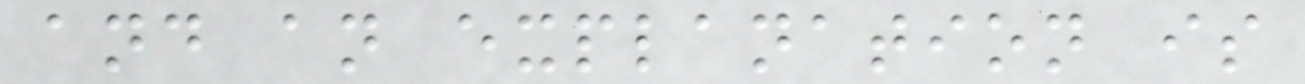and an explanation is
